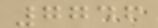7746
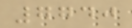7740
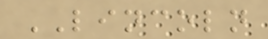LINCOLN
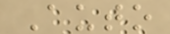Auto
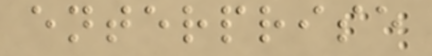enterprise
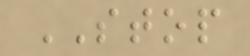STOP
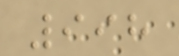998
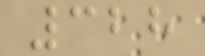328
